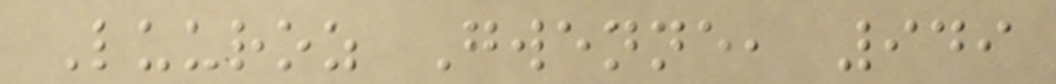Luuroz Gwenne, 949
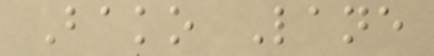Bako Lane
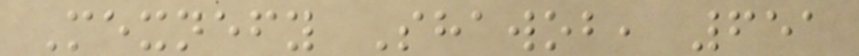Mexnefy Shawob, 651
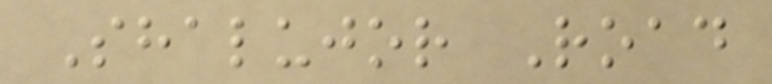Shalujor Road
